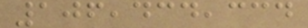106,434,334
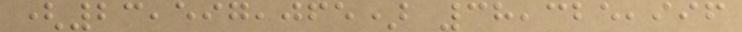(23,597,065) 38,325,996
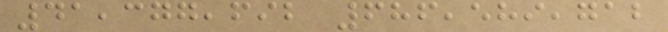41,377,692 686,589,712
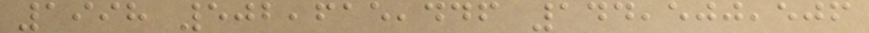1998 502,615,446 144,500,506
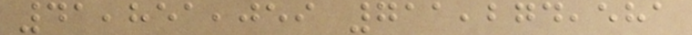41,851,059 711,274,581
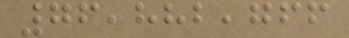76,882,766
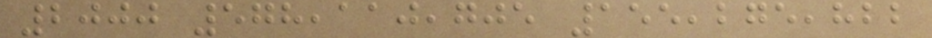2000 578,110,705 155,275,822
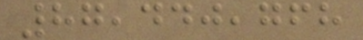87,440,768
